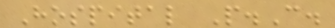Hospital P.C.
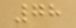78
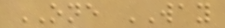ONE WAY
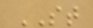ST
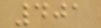401
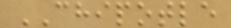CHIPOTLE
